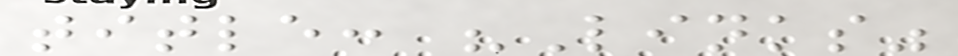title: "Links"
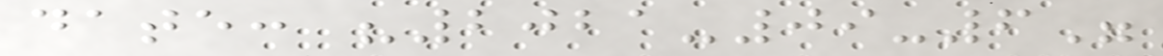date: "2021-09-6"
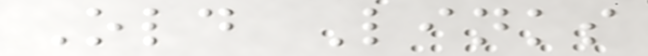Old Links
